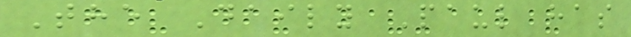The Daily Paul has
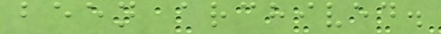been archived.
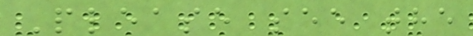Please see the
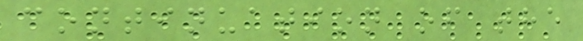continuation of the
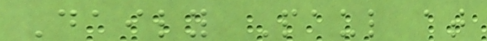Daily Paul at
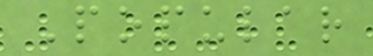Popular
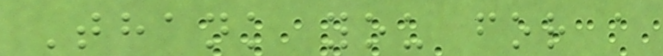Thank you for a
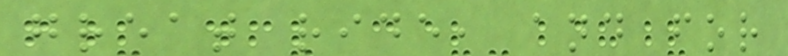great ride, and for
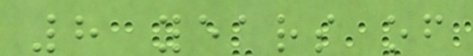8 years of
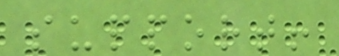support!
